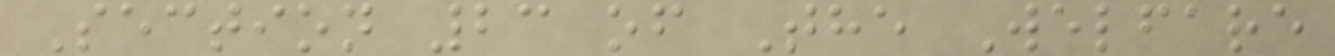Section 23 of The Welfare
